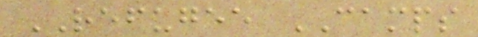REFUGEE CAMPS
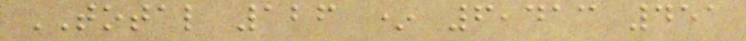TOTAL 126 * 6,413 451
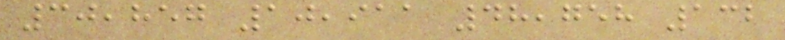30,857 10,911 48,758 132
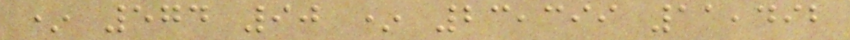* 574 90 * 23,399 11,492
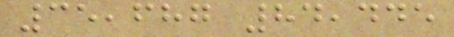35,687 84,445
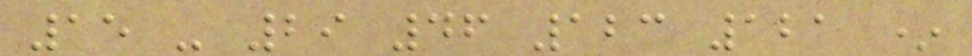15 - 29 46 123 121 *
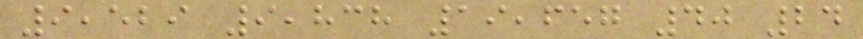9,529 9,838 19,657 40 24
